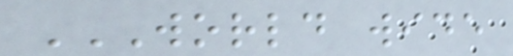WORLD WIDE
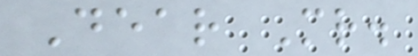Dear Mr.
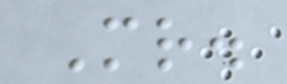Mr.
